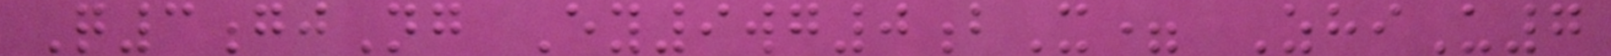Q3gjNg Ey9wg0bX= ZhiU7
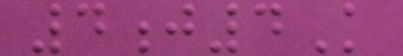4j4K
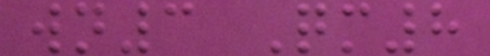wn3 Qm8
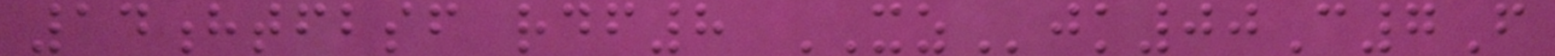14htfbsf rdf8 XZjk00C7F
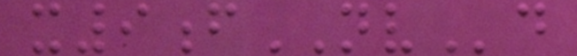x9fNVd
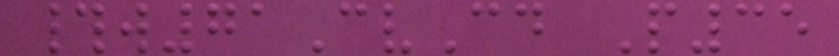#w71CvCd P35
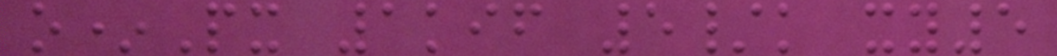o*Px 1kif 5/k xy5
